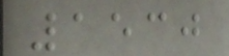1530
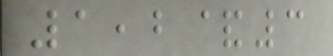1,2&3
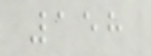158
